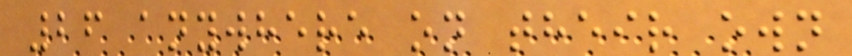26 anywhere on their own
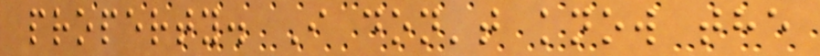property. I don't know the
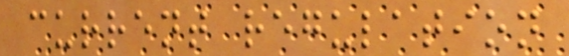current regulation
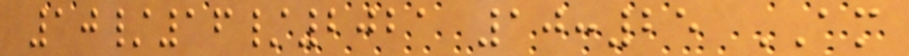10/16/2021 10:25 AM
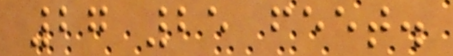27 25 feet.
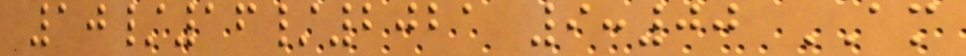10/16/2021 9:00 AM
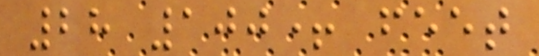28 100+ feet
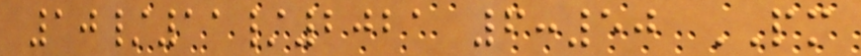10/11/2021 6:50 PM
